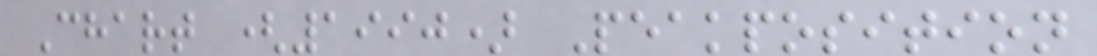Chart (1990) Peakposition
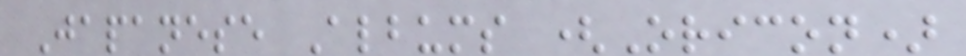Japanese Albums (Oricon)
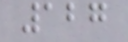127
